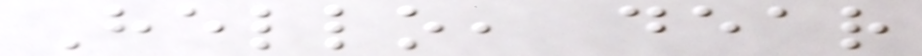Hello, dear
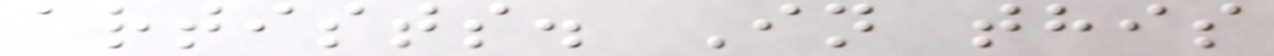artists. In this
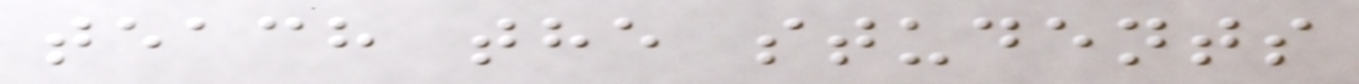teach the students
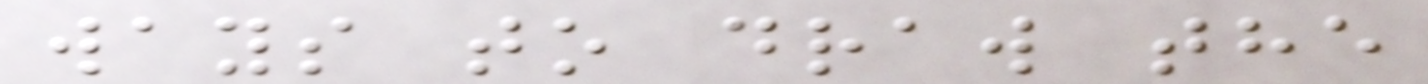ways to draw the
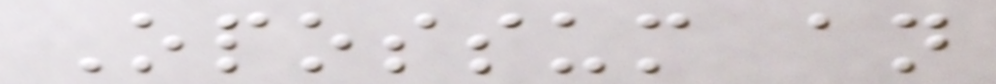Opossum an
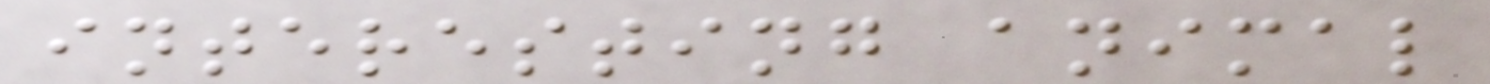interesting animal
